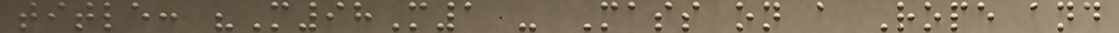title: "M98M1 - Mass on a Rope and
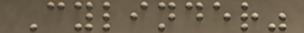Cylinder"
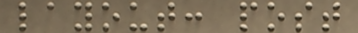layout: post
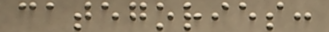categories:
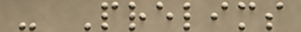- Prelims
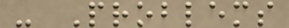- Problems
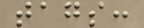tags:
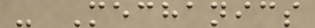- Mechanics
